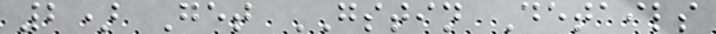2) Get GSTIN Details
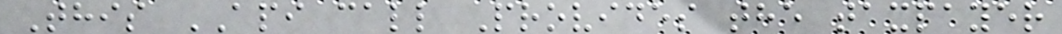This API call Provides the taxpayer
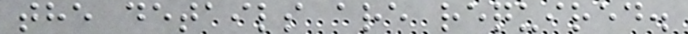the details are required.
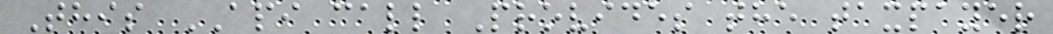This API call Provides the taxpayer
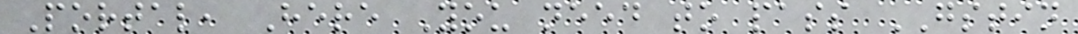Portal, Here You need to pass GSTIN
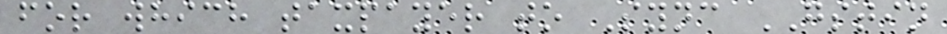for which taxpayer to Sync GSTIN
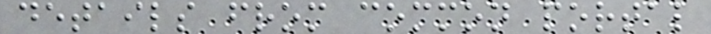details from common portal
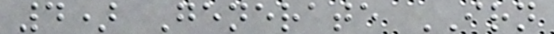4) Generate IRN
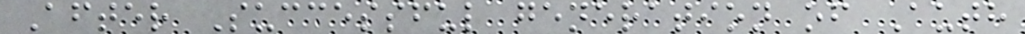After Successful generation of Auth
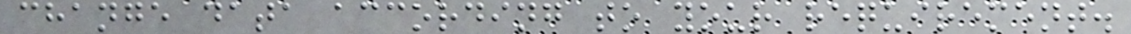change data according to your requirement.
